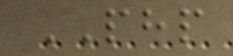PHP
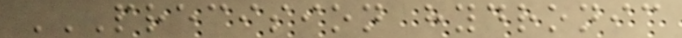PRECISION HYDRONIC
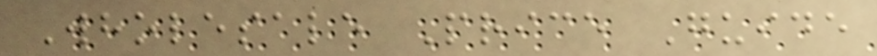Wholesale Price Guide
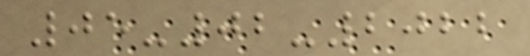05-02-2022
